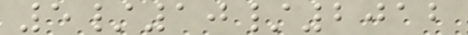5/10/2012
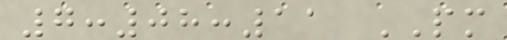7:08:11 PM
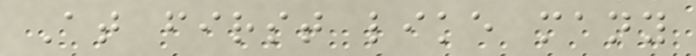At first like many
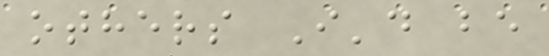others I'd be
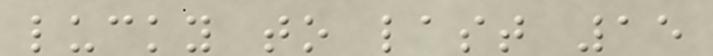lucky to last 15
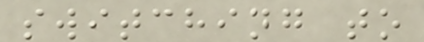switching to
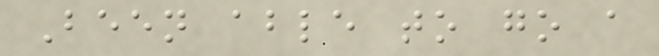Been able to go a
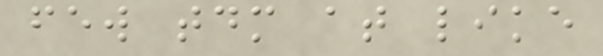few tdm at like
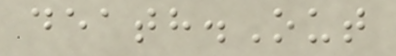death.Out
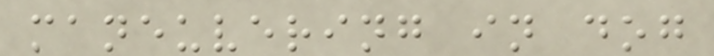maneuvering in dog
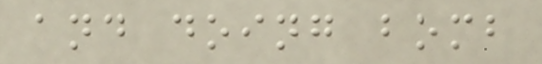and doing bomb
